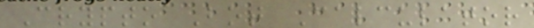Crypto Bot Calculator
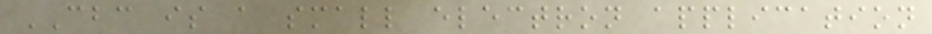CBC is a small electron application
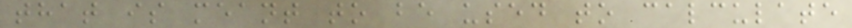that is meant to be used to calculate
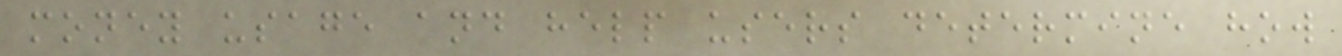money usage and help users determine how
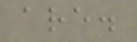are.
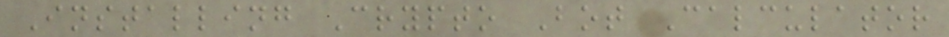Installing Crypto Bot Calculator
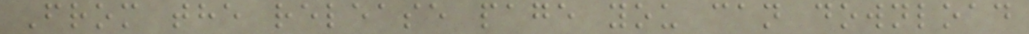From the release page you can download
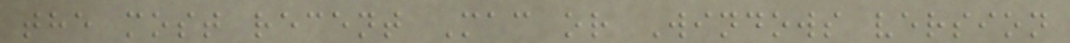the most recent Mac or Windows version
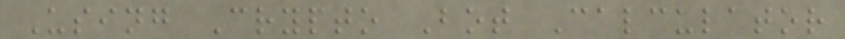Using Crypto Bot Calculator
